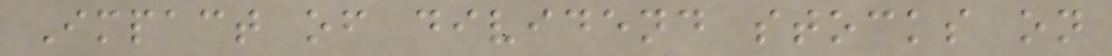Impact of dividend stocks on
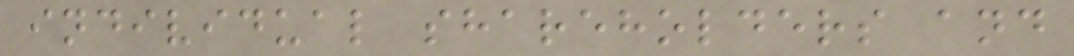individual shareholders and
